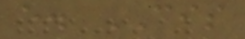e. CIS
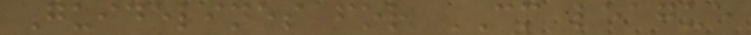Guidelines for CM league
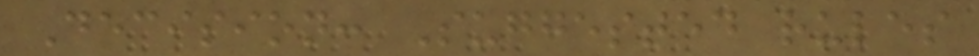Decision: Suggested rules
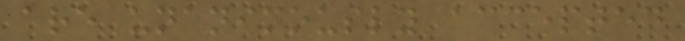are unanimously accepted
